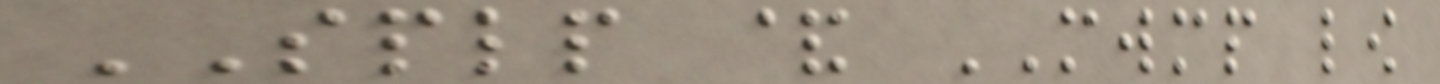SPLP & MWMP low
